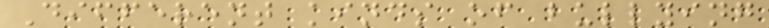Different kinds of bullying
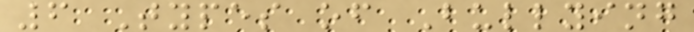6 Types of Bullying
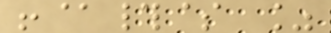!@#$ %
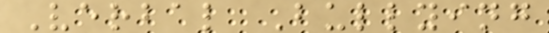Verbal Bullying
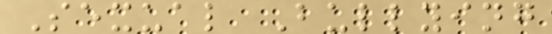Sexual Bullying
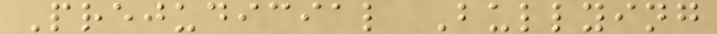Prejudicial Bullying
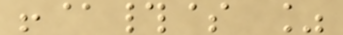!@#$ %
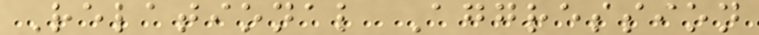Relational Aggression
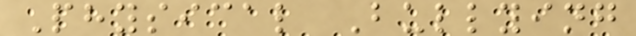Physical Bullying
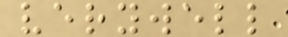verywell
